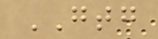GTG
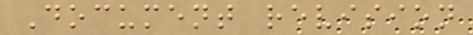Document revision
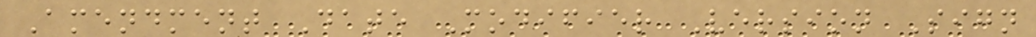Amendment Date Modifier Version Sign
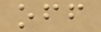off
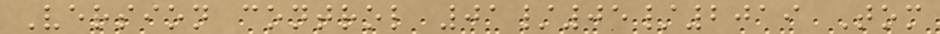Version control 01/05/2019 Tom
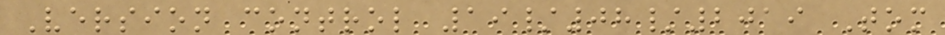Version control 19/08/2019 Tom
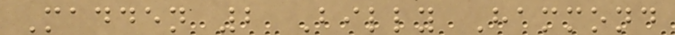Madden 2 Billy Hammond
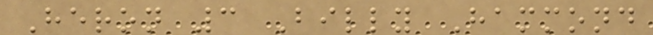Heron 3 Billy Hammond
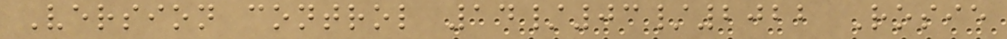Version control 14/03/2022 Rosie
